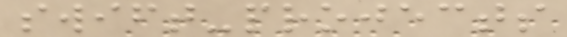swift-projects
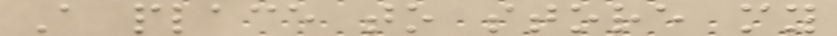A place to store my
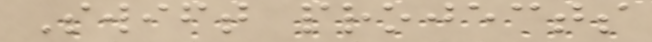Swift projects
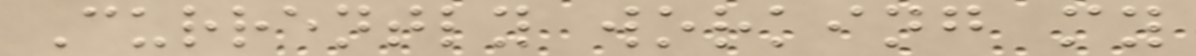Currently working my
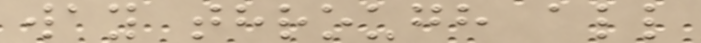way through all
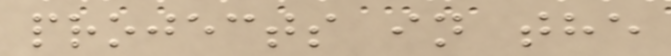projects in the
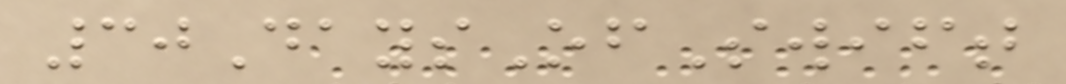30DaysOfSwift
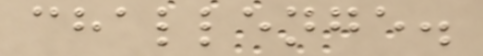challenge.
